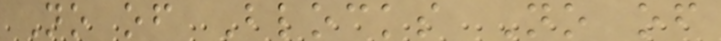No of Blocks No of
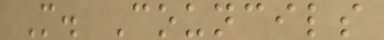M. Councils
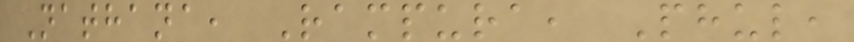Nathana, Rampura, Phul,
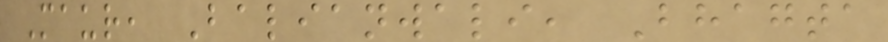Maur, Balianwali, Bhagta
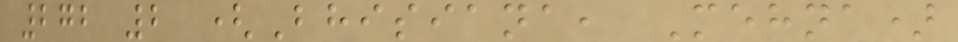272 2 (Bhisiana, Mehna)
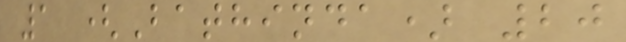1 (Bathinda) 20
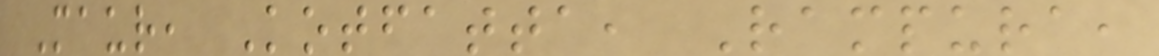Maur, Kotfatta, Rampura,
